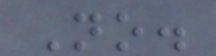No.
